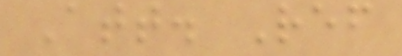Att. Ref
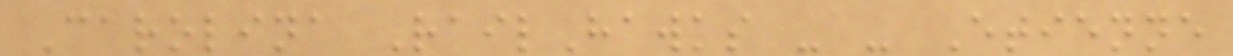Carolina RailHawks - - Etienne
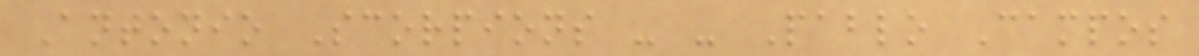Antonio Scorpions - - Pablo Campos
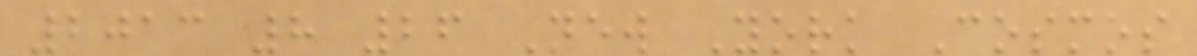2013 8 26 New York Cosmos
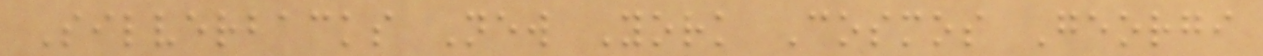Silverbacks New York Cosmos Georgi
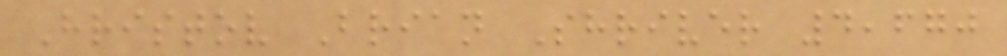Hristov Brian Shriver 4,670
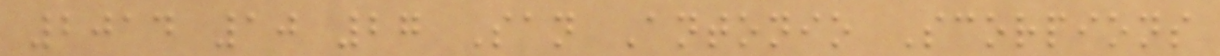2014 10 27 San Antonio Scorpions
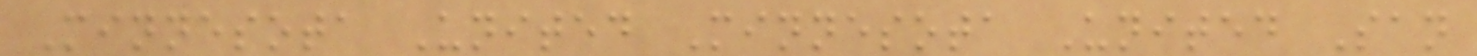Minnesota United Minnesota United San
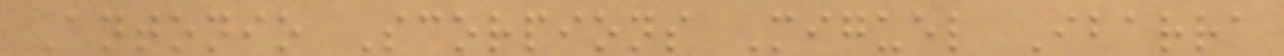Antonio Scorpions Miguel Ibarra
